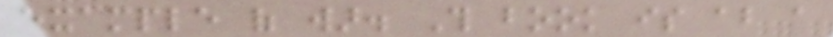example of war. This book is about a
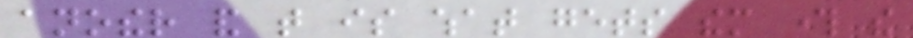another and that is what gets them through the
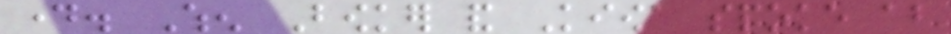day. When Bowker and Kiowa spoke about
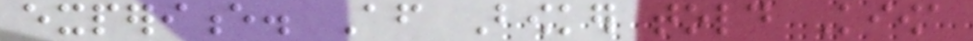experience. After Bowker told Kiowa
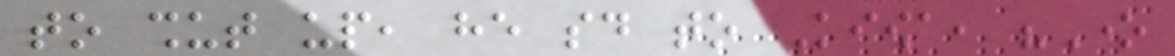to shut up, he said to Kiowa, "One
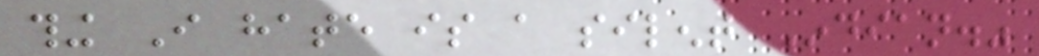thing I hate is a silent Indian."
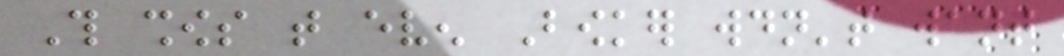This shows that even Bowker wouldn't want
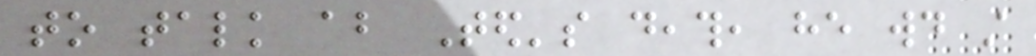to talk about Ted's death, he would still
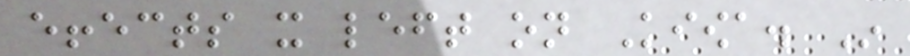effects it left on Kiowa. In
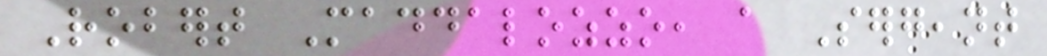Robert Maddalozzo, a Sergeant
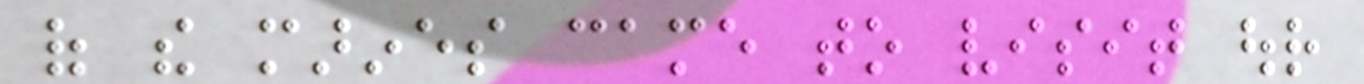of the marines came to visit our
